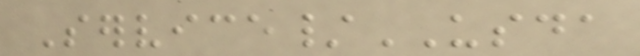Service/USDA
